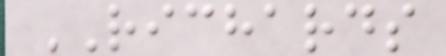RICHARDS
